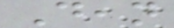Dean
